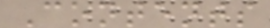Contents
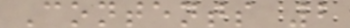Contents 2
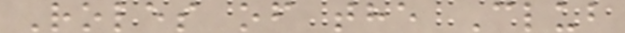Roles of the Club
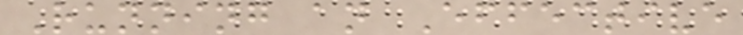Running an Effective
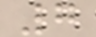7
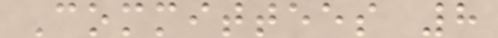Committees 8
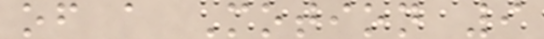of a Motion 9
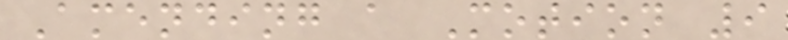Amending a Motion 9
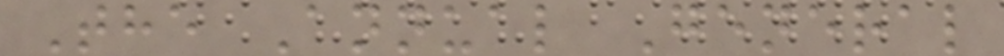The Annual General
